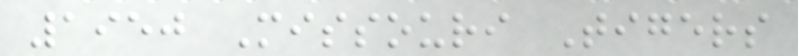1950 Missouri Tigers
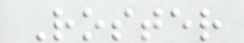Roster
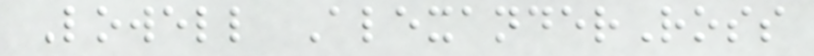Lowell AlexanderRoss
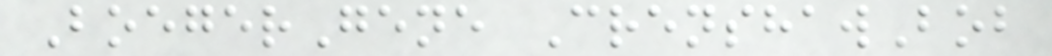BoegerGene CrenshawBob
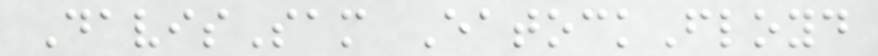DavisSam EatockFloyd
